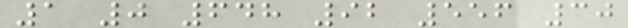1 0 648 92 556 30
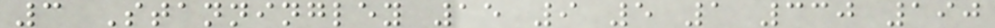3 Stanningley 15 9 5 1 330 190
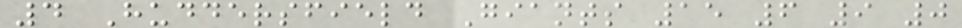4 Huddersfield Giants 15 6 9 0
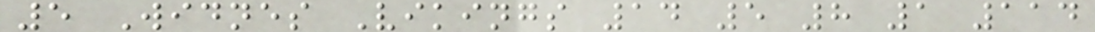5 Widnes Vikings 14 5 8 1 114
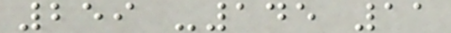259 -145 11
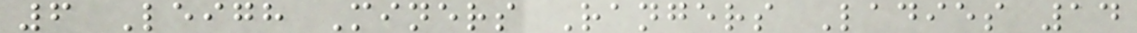6 Leigh Miners Rangers Ladies 14
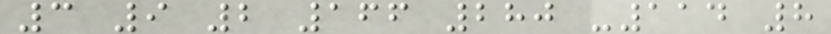3 9 2 166 280 -114 8
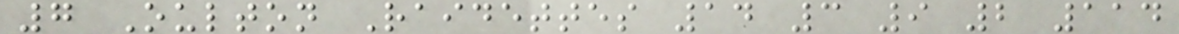7 Oulton Raidettes 14 3 9 2 114
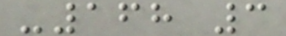-168 3
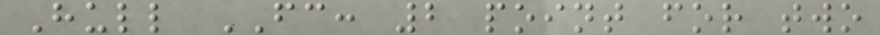Hull FC: 2 point for two
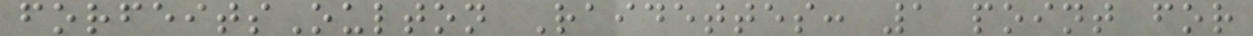forfeitsOulton Raidettes: 1 point for
